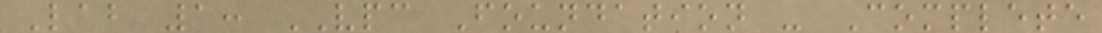Lab 1: VPC Foundation - Complete
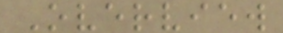Overview
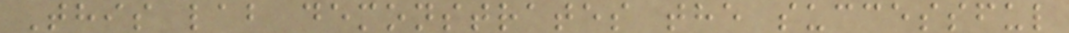This lab demonstrates the successful
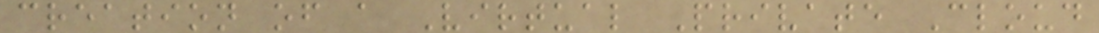creation of a Virtual Private Cloud
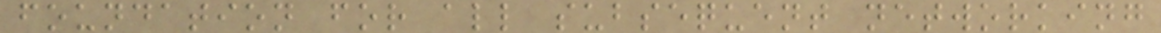foundation for all subsequent networking
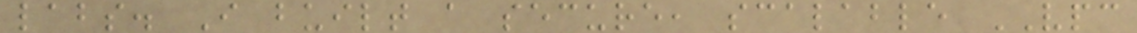labs. I built a secure, scalable VPC
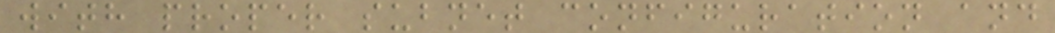with proper subnet configuration and
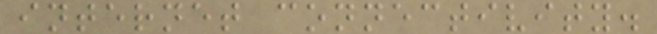internet connectivity.
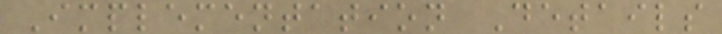Implementation Details
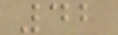42
